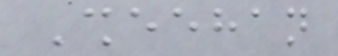Sheehan
